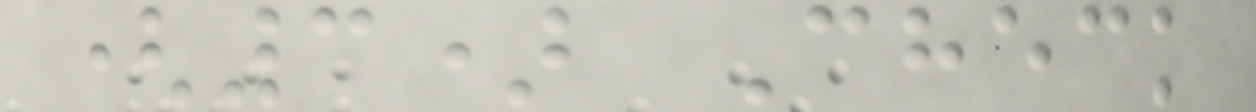(3) Check
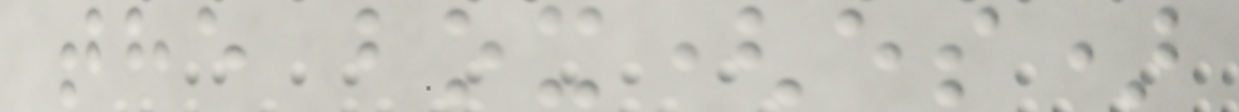the box(es)
